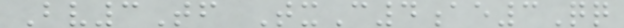Bv3Tf TxC4ae3Qq
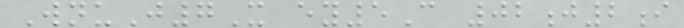WnuJ7X ey5C 02j2i
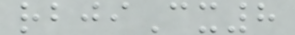rbjiCx8
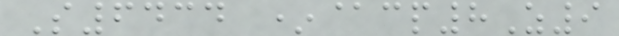S6434 *@cp8Z9
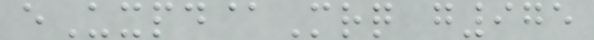eUxpd@Mrq g975
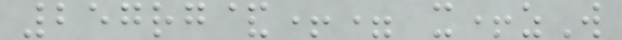257rg&+= x+zW
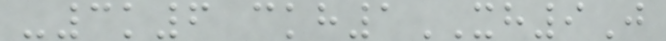-3k6 ckh1XH9J
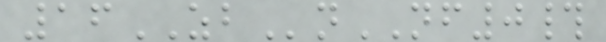16ZBnNF0#
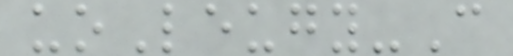uoLeugy-C
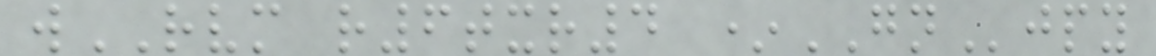wRVM r6txr4 *GNjpy
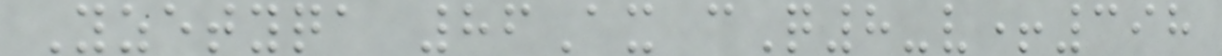Yzetyqa 86Ax cQ8-v+398
